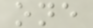one
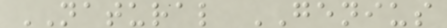NATURAL GENIUS
